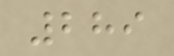289
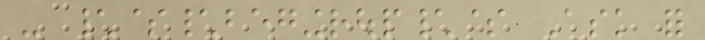- \$\begingroup\$ Ask for
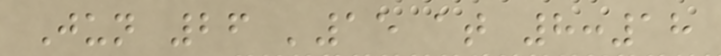Jun 26 '15 at 8:18
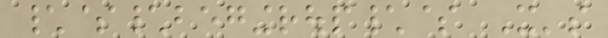\$\begingroup\$ It's
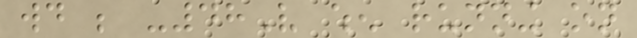would be -48V when running on
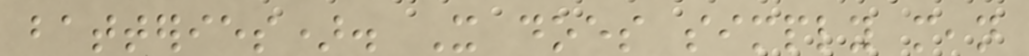batteries). It does simply mean
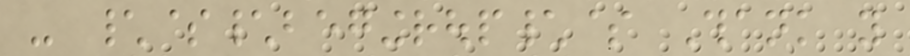- \$\begingroup\$ Thank you
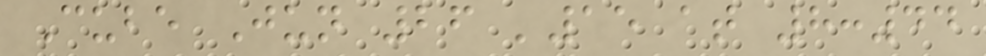Cube Jun 26 '15 at 8:44
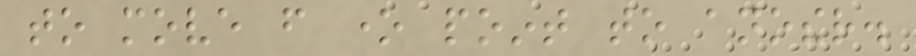to move from one point to another.
